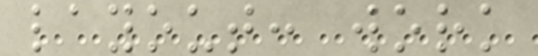layout: work
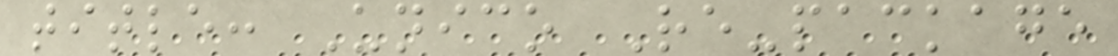title: Unico Re-package
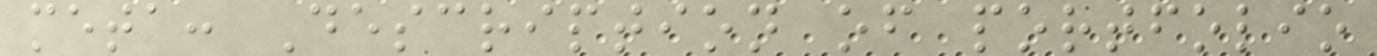meta: Description of portfolio
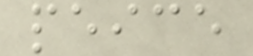peice
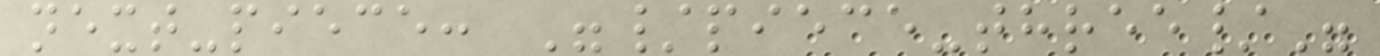next-piece: "/piece-three/"
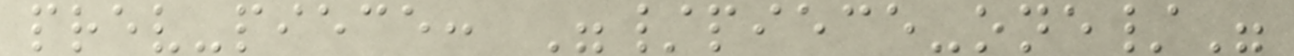prev-piece: "/piece-one/"
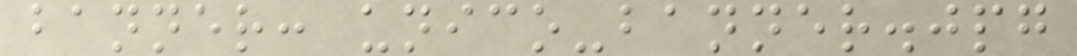banner: unico-banner.jpg
